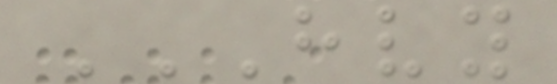HVY
